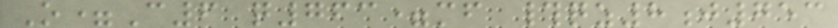O=C6 q763=mf #qz8j753
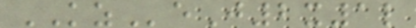KZeJ2x1l
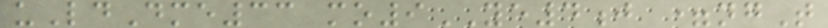uLdDme33 mo9YE4j =ngT
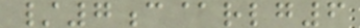/7c@rlg6
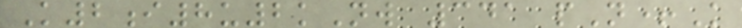K2i8u2kNw 341 pN+K
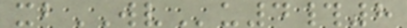xbWVu4#8
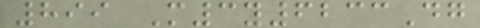899 M3y6233Dg
